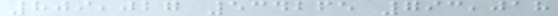809,027 534265 793,018
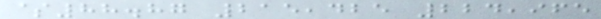$88.87 215,425 224,965
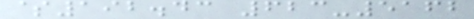$192.43 623-5162
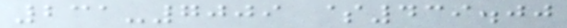231-7009 $439.00
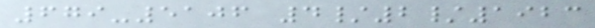679-5106 4/2/1923
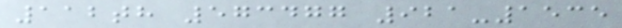112th 573477 921-1535
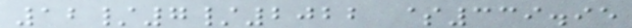12/7/2022 $339.95
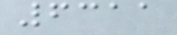6311
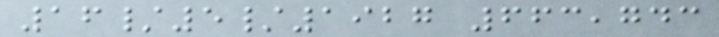16/5/1927 663,743
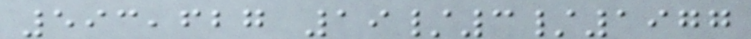593,627 19/3/1977
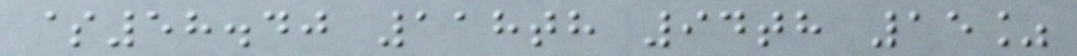$58.40 118th 94th 15%
